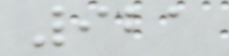921
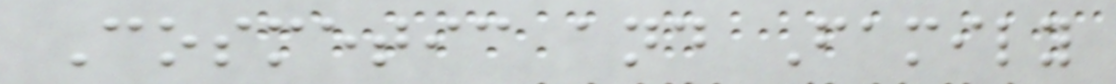Cosmetic and Family
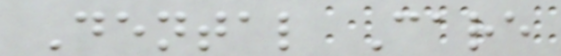Dental Care
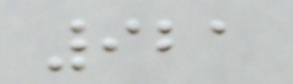921
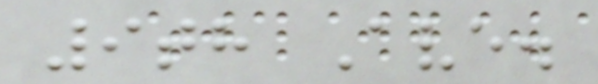9th Ave.
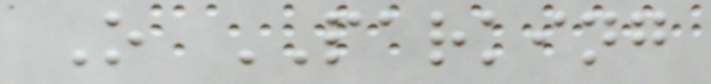O PARKING
